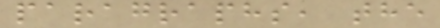paragraphs, the
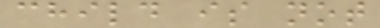child is not
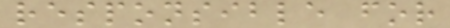responsible for
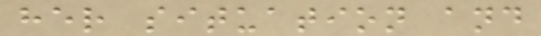her situation and
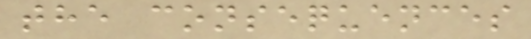the consequences
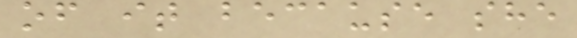of it because she
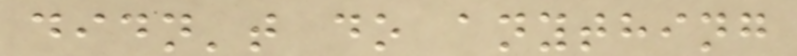didn't do anything
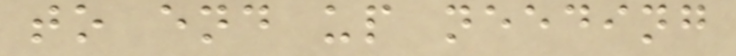to end up needing
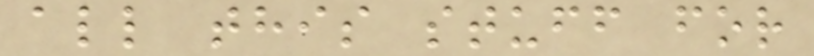all this stuff for
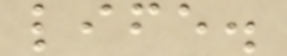life.
